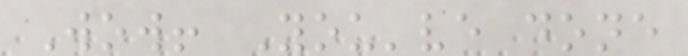Wow! You've done
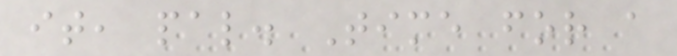it, pal. Time for a
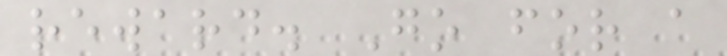reward. Go for a
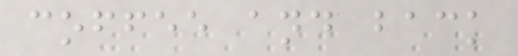coffee and back
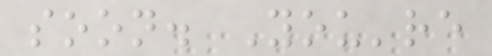soon. You're
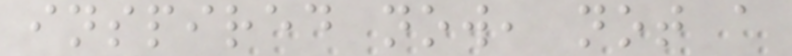inspired now, not a
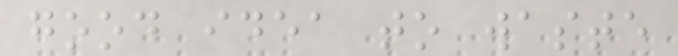good idea to waste
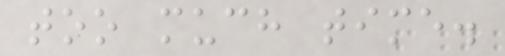too much time.
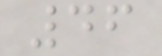46
